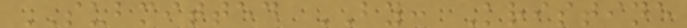SUBMITTED BY: Kristine
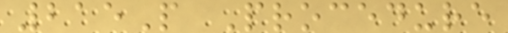215P Procedure
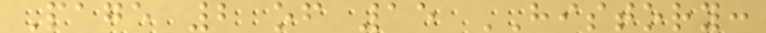Page 2 of 15 HISTORY:
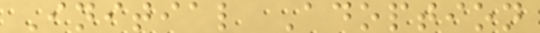Initial Adoption
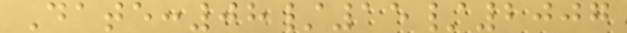Date:08/15/2007
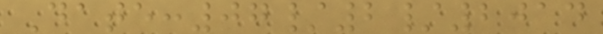Date:07/2/2014
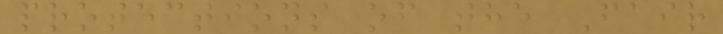protections of the Fair
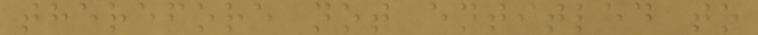therefore not entitled to
